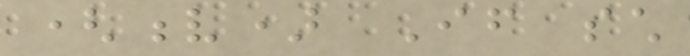(v) If such
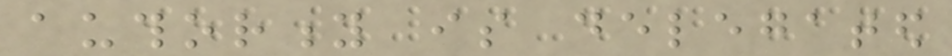authority is delegated
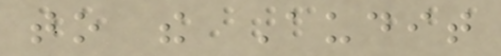to the Audit
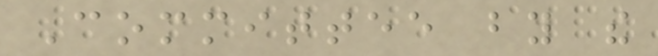Committee by the
